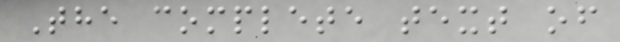The complete text of
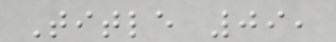Title 09,
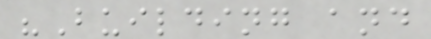"Building and
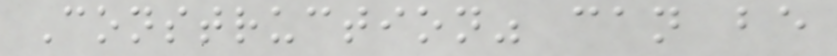Construction" can be
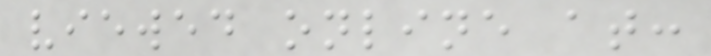viewed online at:
